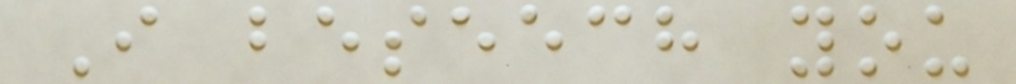I beseech you
